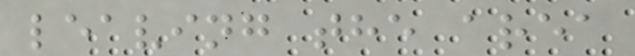leaving the area
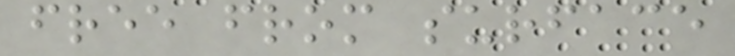free from surface
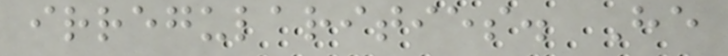irregularities. He
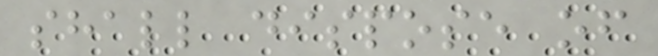shall dispose of
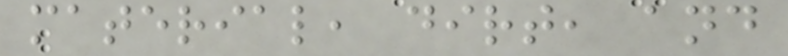material, dirt, and
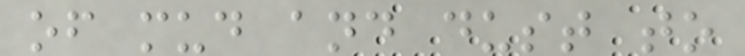of mud and dust to
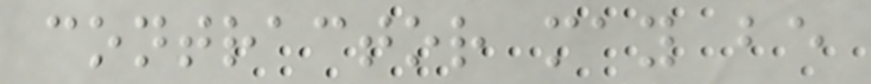contractor may be
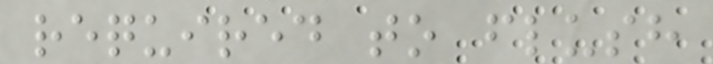required to flush
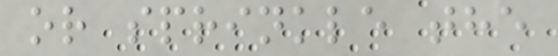or sprinkle the
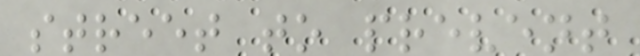street to prevent
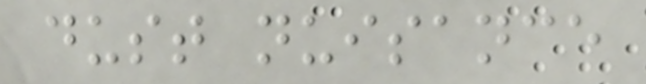dust nuisance
